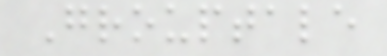Grouptale
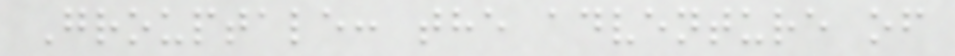Grouptale: the adventure of
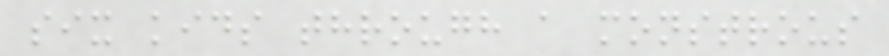six kids through a monstrous
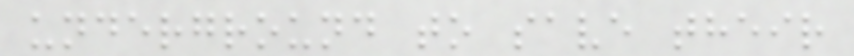underground to save their
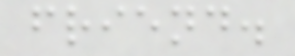friend.
